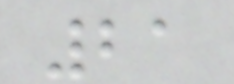21
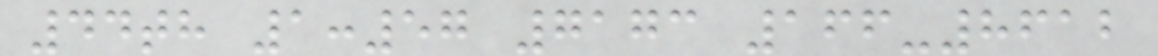44th 1:57 7173 166-8612
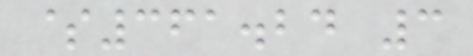$361.24 3
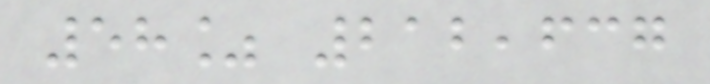58% 212,637
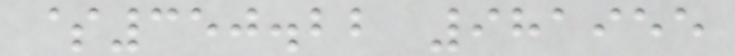$350.22 981955
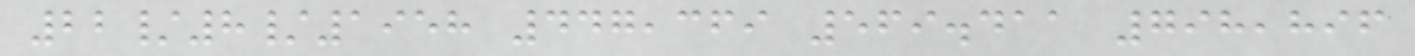22/8/1958 447,369 569.411 798,896
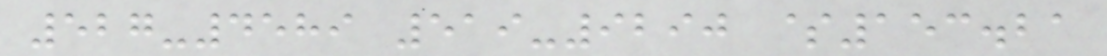527-4589 519-9290 $153.21
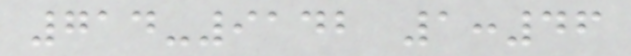714-9142 1:46
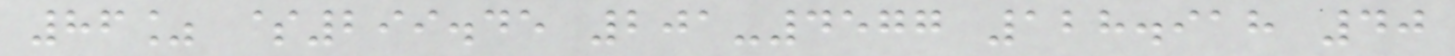86% $299.45 201-4577 128.918 40
